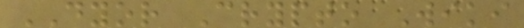DYOR Crypto Wiki
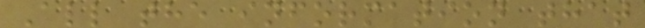All the information that
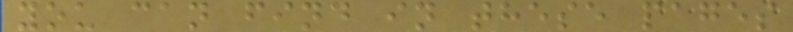you can find in these pages
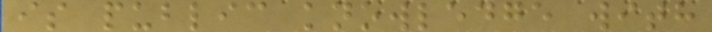is public knowledge with
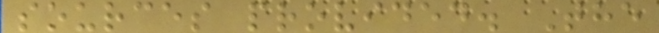sources provided. The
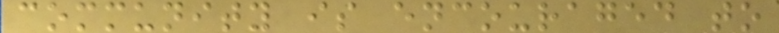community is encouraged to
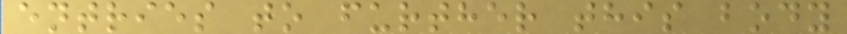entries to further this body
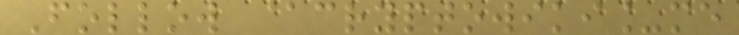Follow @cryptowiki_me
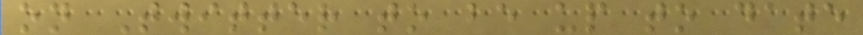on Twitter to be up to date
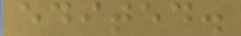edited.
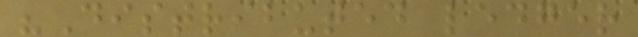"Distributed ledger
